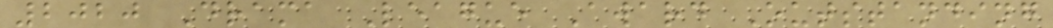2020 Drama League Award Outstanding
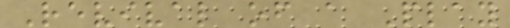Revival of a Play
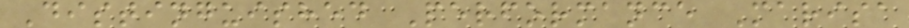Distinguished Performance Marisa
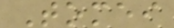Tomei
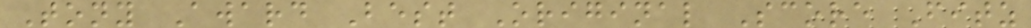Tony Award Best Original Score Fitz
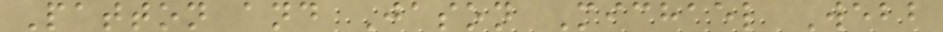Patton and Jason Michael Webb
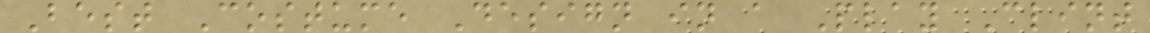Best Costume Design in a Play Clint
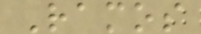Ramos
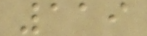119
